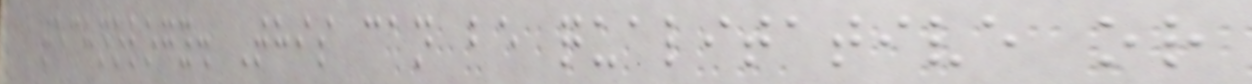technology. This can be qualitative or
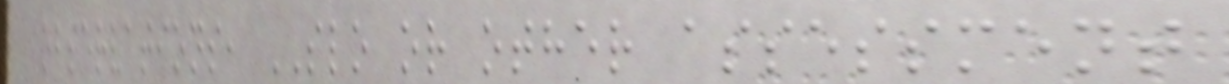observations, SLO or other assessment
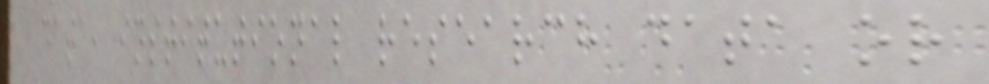data, institutional research data or
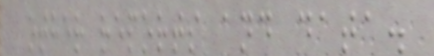other reports and data.
